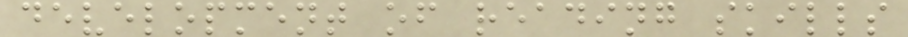development of reading skills
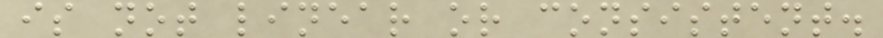is not linear or consistent.
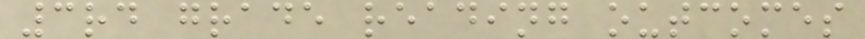3rd grade reading outcomes
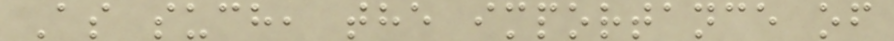As such, the importance of
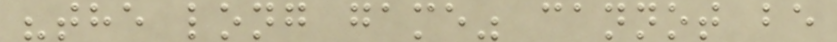"the long game" cannot be
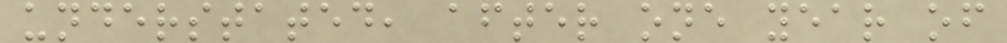understated, after one year of
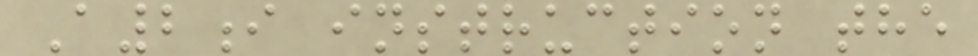A2i instruction the
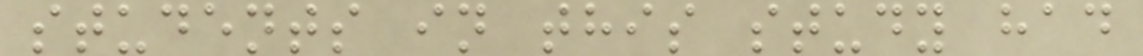students in this study had
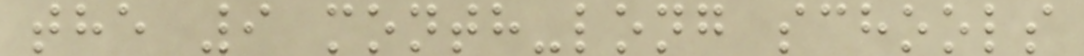the 9 month-long schools
